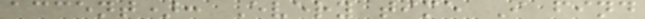accent): Every time I find
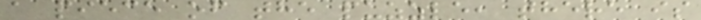a piece of the puzzle, there is
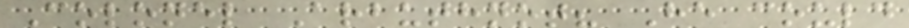Colonel Arbuthnot? He could
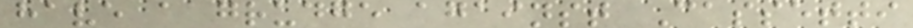have a grudge against Cassetti
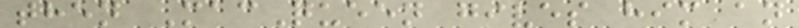then MacQueen gives him an
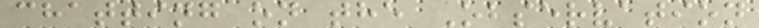chatting on the Observation
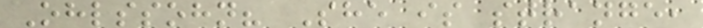Ohlssohn? She is strange,
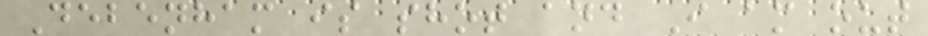Debenham is shot and I am out
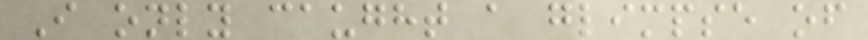I only caught a glimpse of
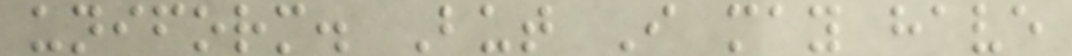uniform. But I may have
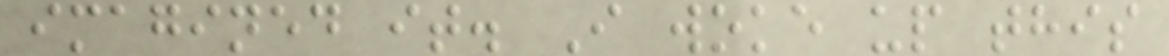imagined it. I woke up this
